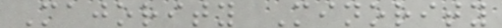Majority Minority
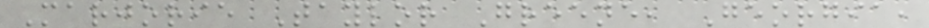Marjorie Taylor Greene, Georgia,
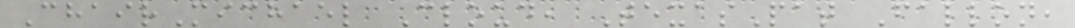ChairMichael Cloud, TexasPat Fallon,
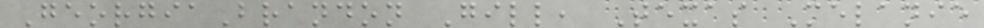GeorgiaBrandon Gill, Texas Melanie
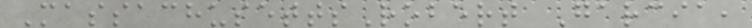MassachusettsRobert Garcia,
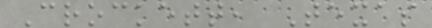Crockett, Texas
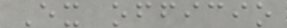Ex officio
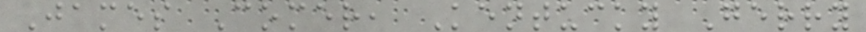James Comer, Kentucky Gerry
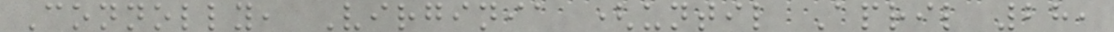Connolly, Virginia (until April 28,
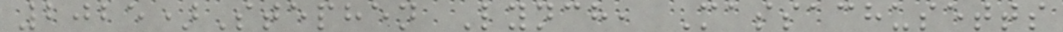2025)Stephen Lynch, Massachusetts
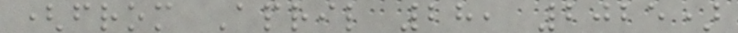(from April 28, 2025)
